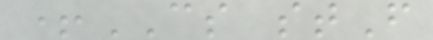+CS stF
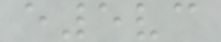e5vc
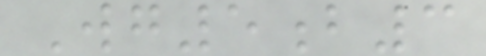Wg5b3
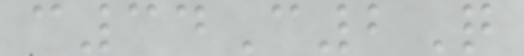c34C2Q
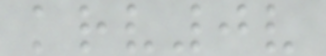krv0v
